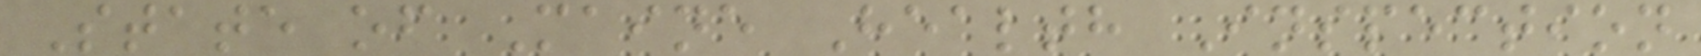State of Maine Health Inspection
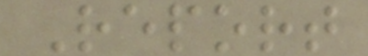Report
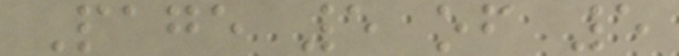Page 5 of 5
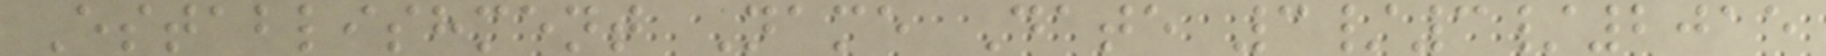Establishment Name Date 3/3/2015
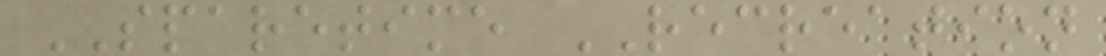SPARETIME RECREATION
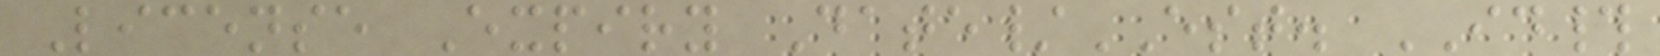License Expiry Date/EST. ID#
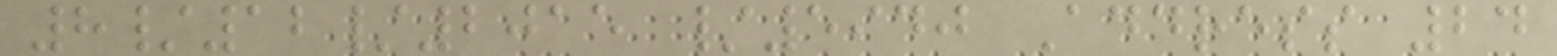8/12/2015 /5940 Address 24
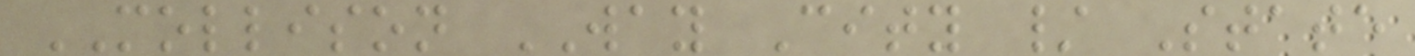MOLLISON WAY City / State
